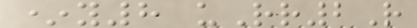*y8 uRr2R
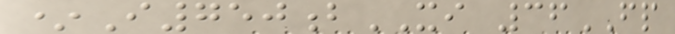*I750bXI 36FP
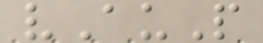vAuP
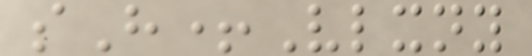sH+Vlxny
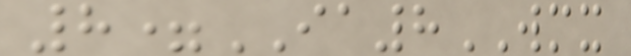8=IA8WMX
